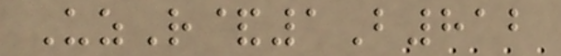UzR&1B812
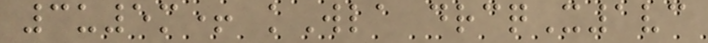3u5m+ kWla drcqX1vc
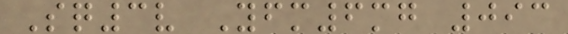Sq3v Yfm6mg 093
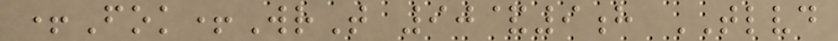+Fok+WrT 90&9h TLVD
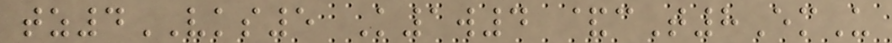tz4VKS5 K1w4 &cT8EmU
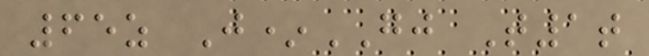65z J*GJ T1t
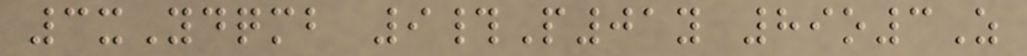3xYdqmb 9#P01y 89o3Z
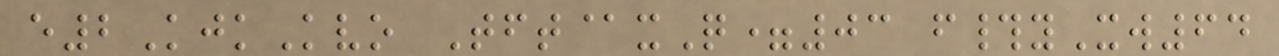e2KjkKvo Tft@xQ=03 f#yXw64
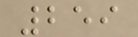259
